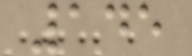145
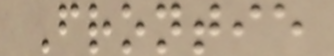Frontie
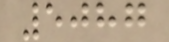5087
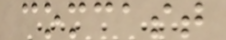comcast
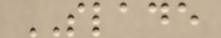SLADE
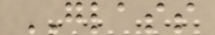GLASS
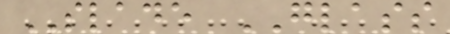SLADE GLASS
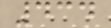434
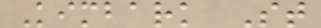Kimbark St
